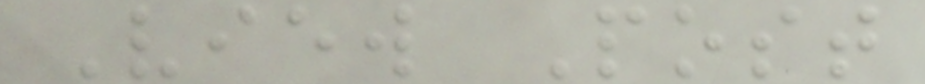View Post
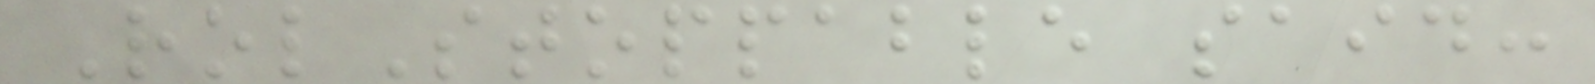RolStoppable said:
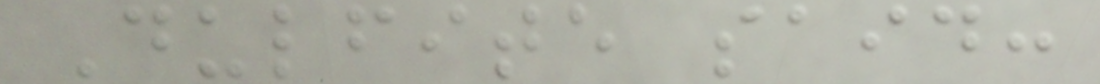Dulfite said:
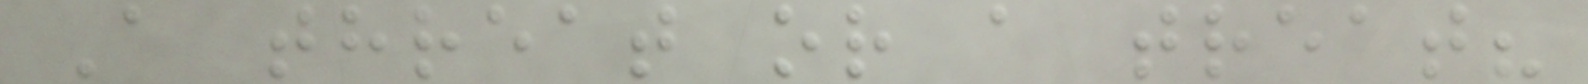A threat or a treat?
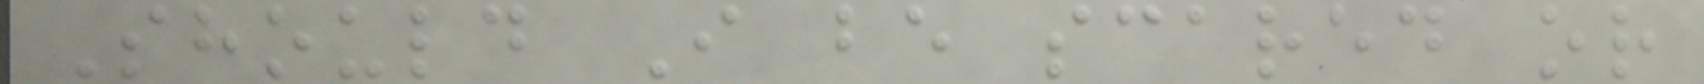Should I be scared or
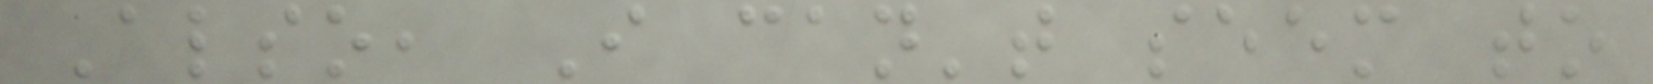Also, I can't seem to
